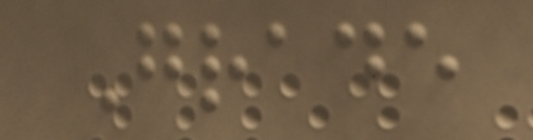Grade
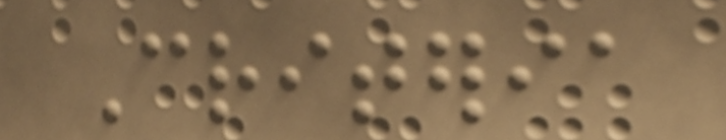Criteria
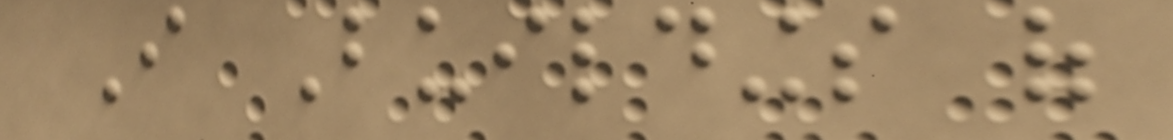I Buildings of
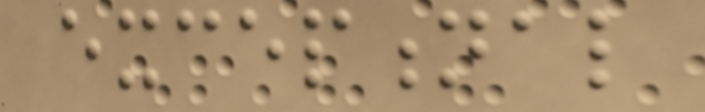exceptional
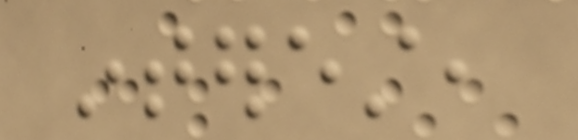interest,
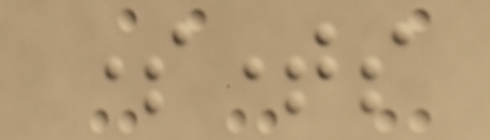sometimes
